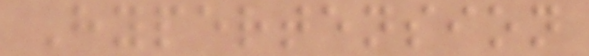Hypertension
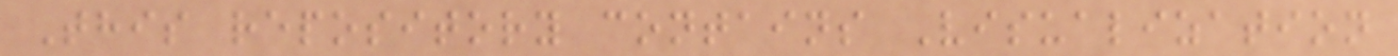This repository contains Visualization
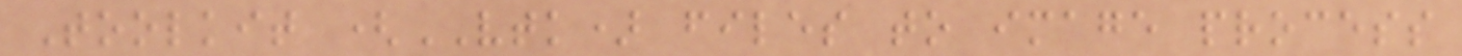Toolkit (VTK) files to image process
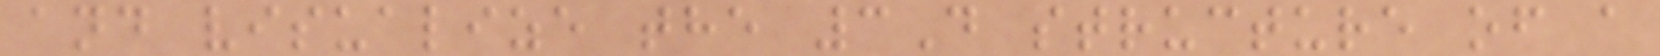and visualize the 3D structure of a
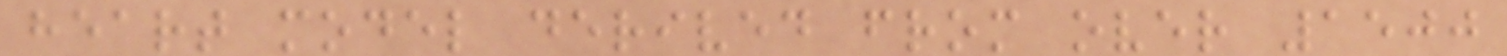heart model derived from over 1500
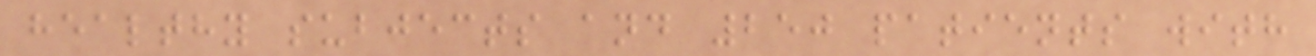healthy subjects and 250 patients with
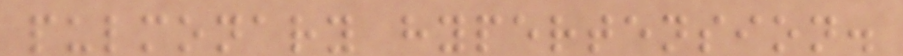pulmonary hypertension.
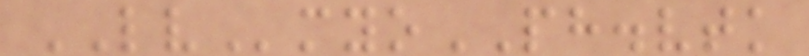LVmyoPH.vtk
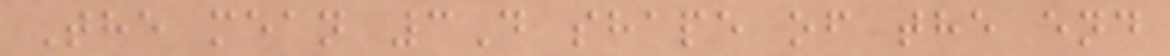The mean 3D shape of the end
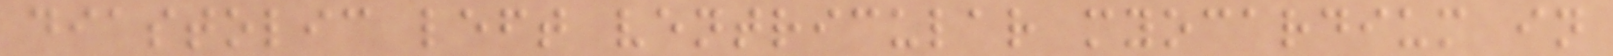diastolic left ventricular myocardium in
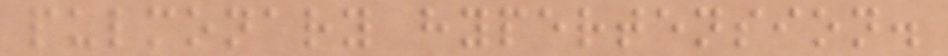pulmonary hypertension.
